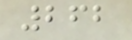262
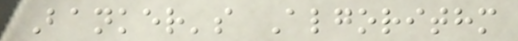Banker's Algorithm
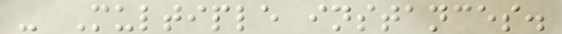- Multiple instances.
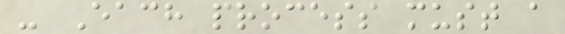- Each process must a
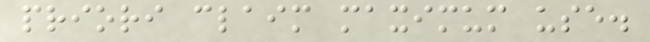priori claim maximum use.
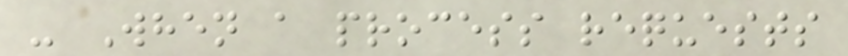- When a process requests
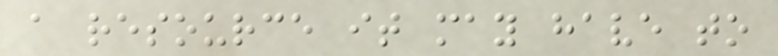a resource it may have to
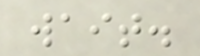wait.
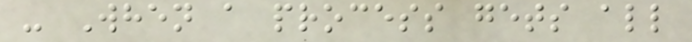- When a process gets all
